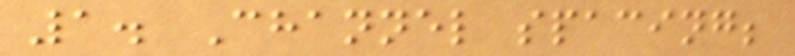1. Channel spacing;
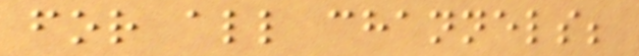for all channels;
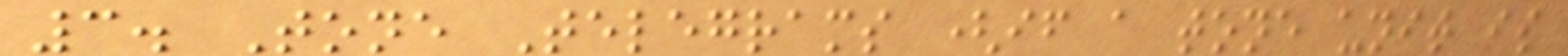3. Tone Telegrams (if a tone unit is
